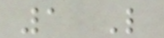1 Like
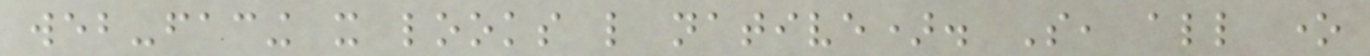web-facing it looks like native). So, all one
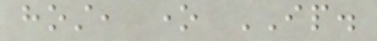host, one IP.
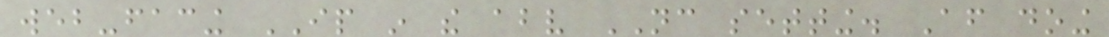web-facing IP in the above NC setting. After doing
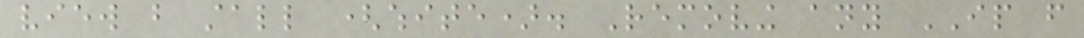view but stall (white). Removing any IP from
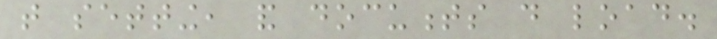that setting, and documents do load.
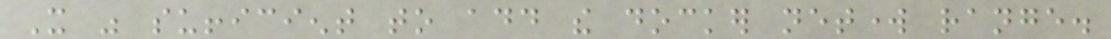It was sufficient to add the docker network range.
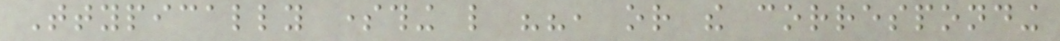Ttypically something like "", or the corresponding
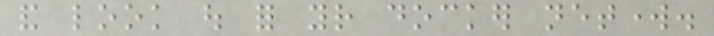and look out for your docker network.
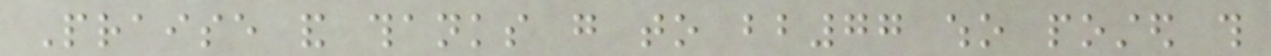Praise and thanks go to bb77 who posted this
